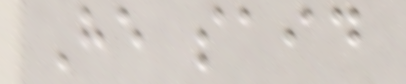He said
